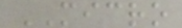MICRO
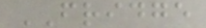FRIDGE
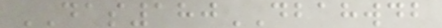DAS180DBAHWDB
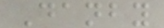Danby
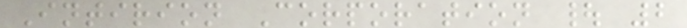Intirion Corporation | 2
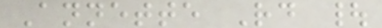Annette Rd |
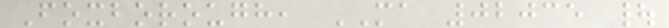Foxborough, MA 02035 |
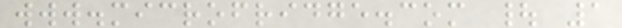www.microfridge.com | 1
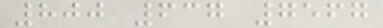800 637 7567
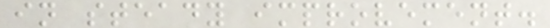in steady improvement.
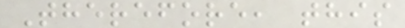Therefore, this
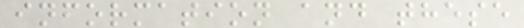information and these
